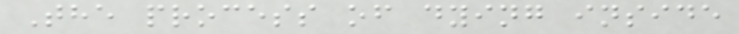The process of dying inside
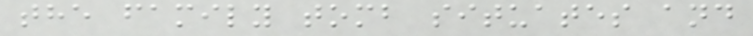the family tomb situates and
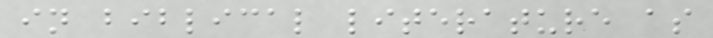in biblical literature as
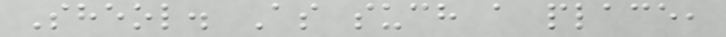Sheol. As such a place,
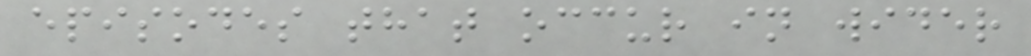episodes that occur in wider
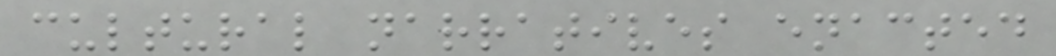cultural narratives enacted
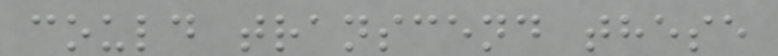could transcend these
